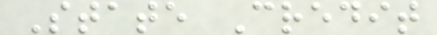State Credit
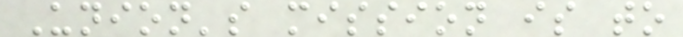Union's mission is to
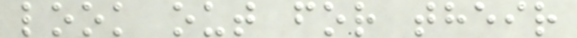look out for their
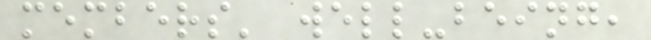members' well-being,
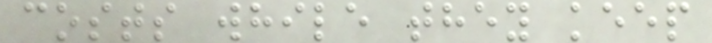costs while they keep
